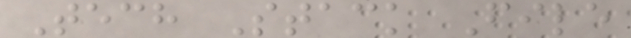Tech Stack File
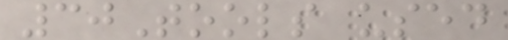30Tools used
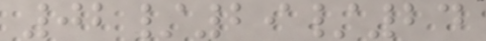02/29/24
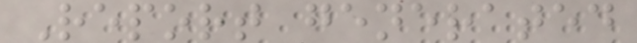Report generated
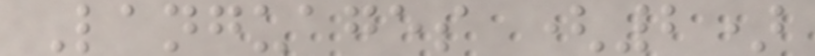Languages (2)
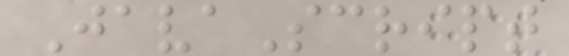JavaScript
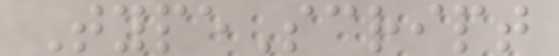TypeScript
